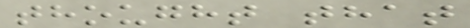thought that
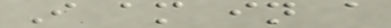I am in a
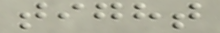tight
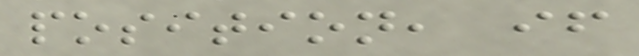position, if
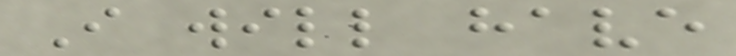I will have
